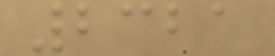2321
